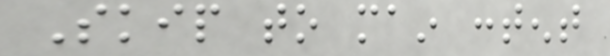Skip to main content
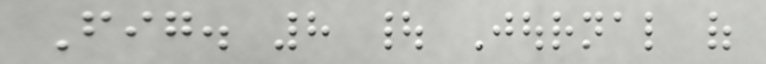Fig. 8 | Journal of
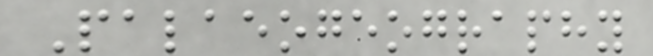Palaeogeography
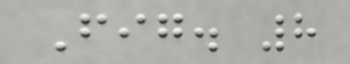Fig. 8
